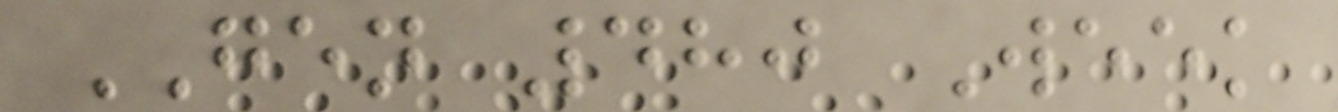GEN 480 Week
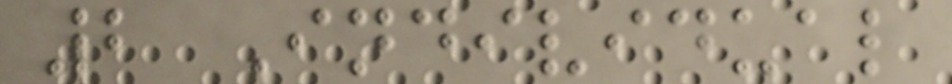2 Individual
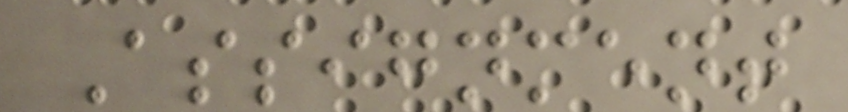Assignment
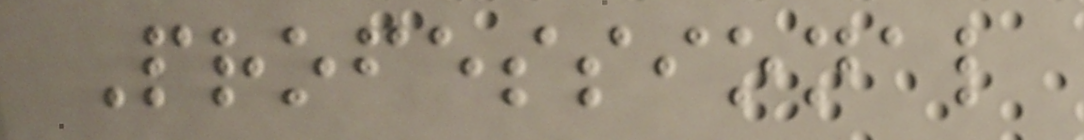Professional
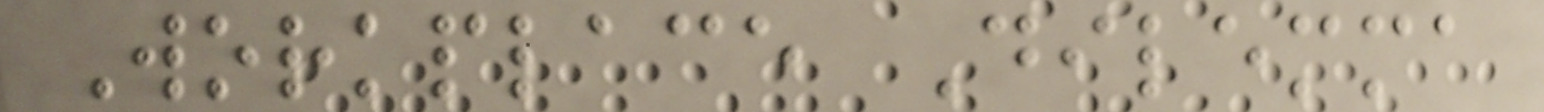Workplace Dilemma
